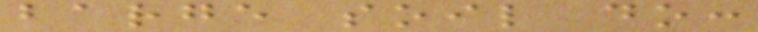barge soil do:
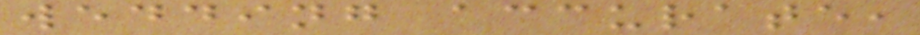wedding accurate,
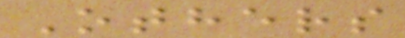Others
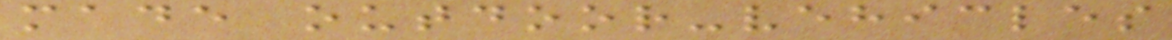made outdoor-vehicles
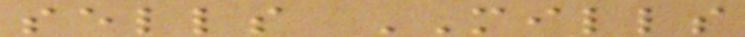sells MILLS
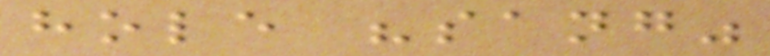hole "sang"
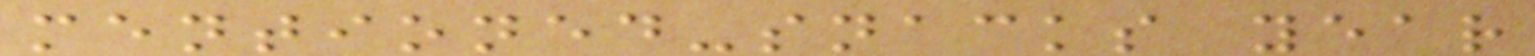mentioned-snacks year
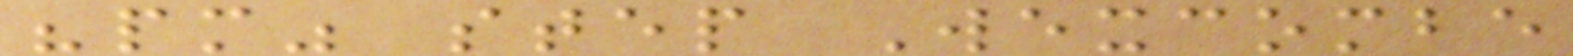"pm" step Wexcombe
